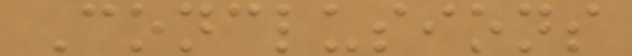Conclusions
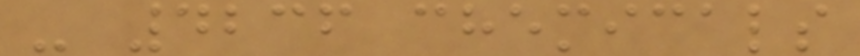- 4236 chemicals
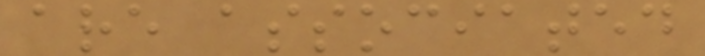are associated
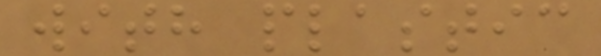with plastic
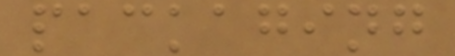packaging
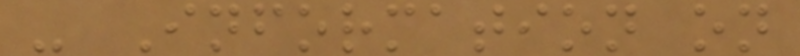- Information on
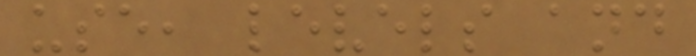use, levels and
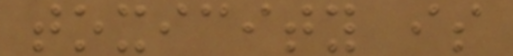toxicity is
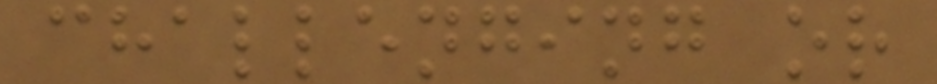challenging or
